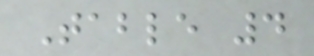Table 4
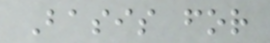Basis for
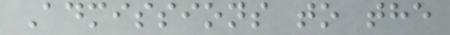Admissions to the
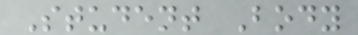Student Body
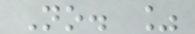No. %
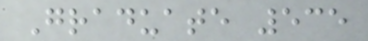Graduate 535
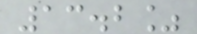13.2%
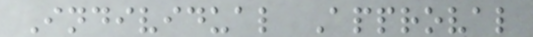Individual Approval
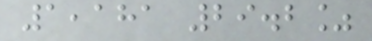1,181 29.2%
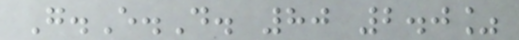G.E.D. 80 2.0%
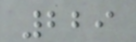229
